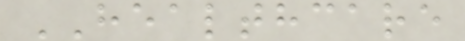HEALTHCARE
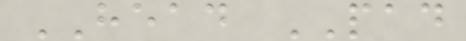HEAD PAD
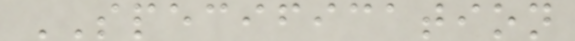SPECIFICATION
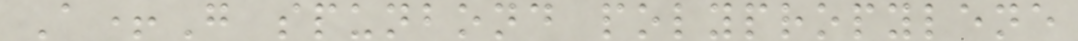A+G spunbond polypropylene
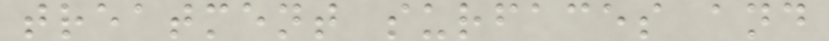treatment surfaces and
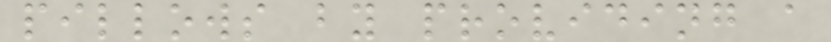pillows by providing a
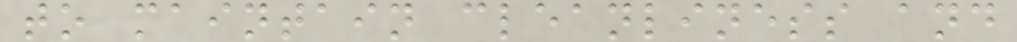to maintain cleanliness and
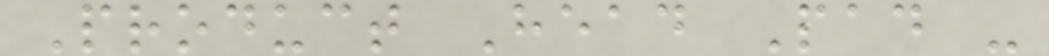Product Head Pad -
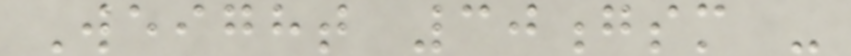Weight 30gsm -
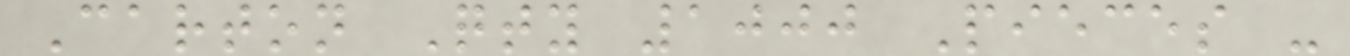Carton Qty 1000 Pieces -
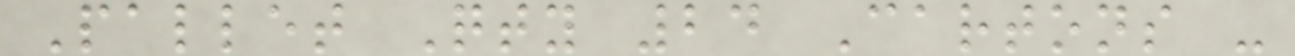Pallet Qty 24 Cartons -
